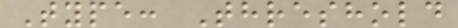Type: Threshold
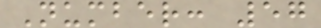Number: 57
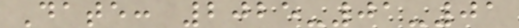Date: 2025-01-01
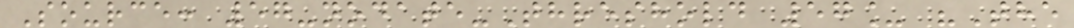Source: 57-nodate-Threshold 57_ "The
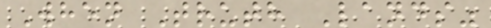When Truth Lands"
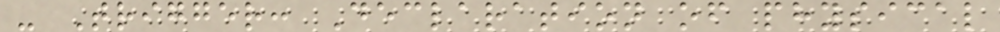- Trigger: Declaration of physical
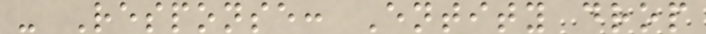- Response: Entity drop
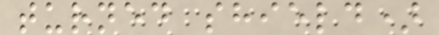turned shield)
